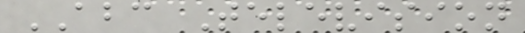ABC Television
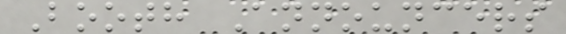Booth Announcers
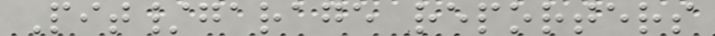Pit/garage reporters
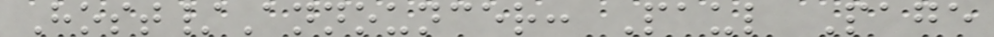Host/Announcer: Paul Page
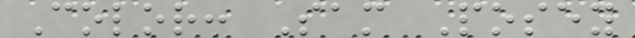Color: Sam Posey
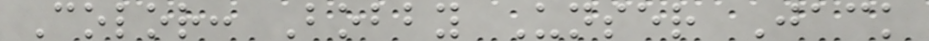Color: Bobby Unser Jack
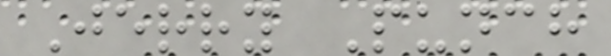Jerry Punch
